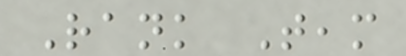Rank Team
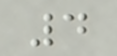4
